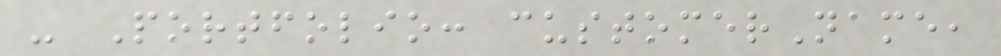- Portfolio: customerName,
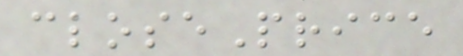closePrice
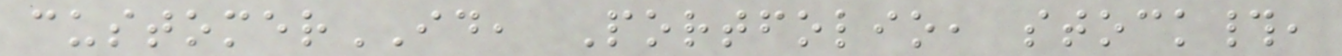customerID, Portfolio, stock#,
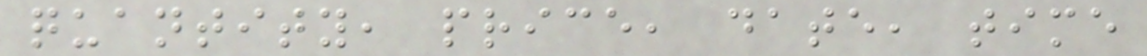quantity, price, date, time
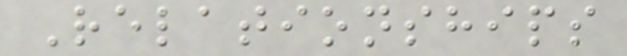Relationships
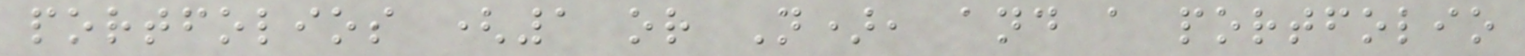portfolios (1 or N), and a portfolio
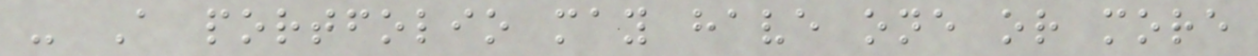- A portfolio may have one or more
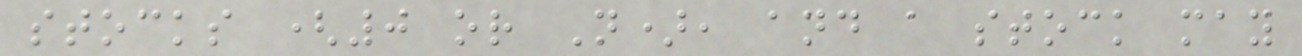stocks (0 or N), and a stock may
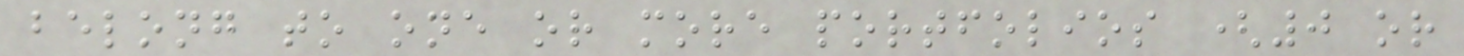belong to one or more portfolios (0 or
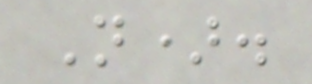N).
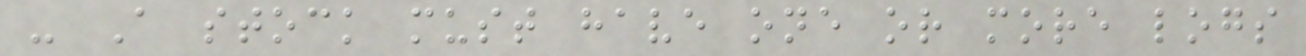- A stock must have one or more logs
